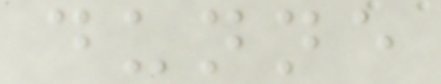dunne
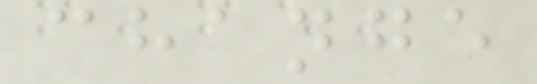change
